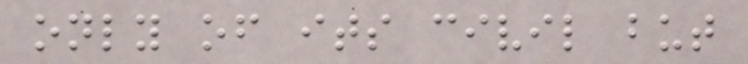only of its civil but
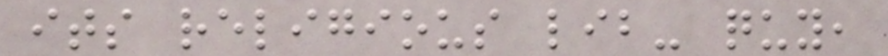its religious lib- quy,
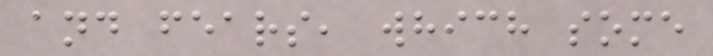and fears, which some
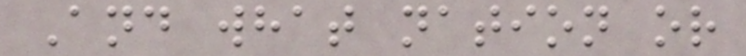And what nation or
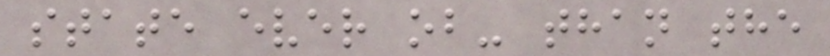state ever ob- than the
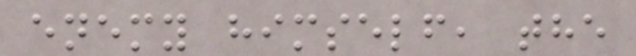enemy himself, the
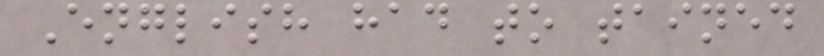English had to tained
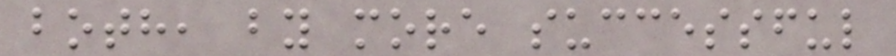both, by more successful
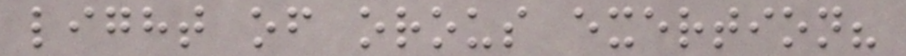light of orous exertion?
